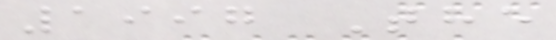1997 The
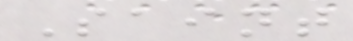Saint
